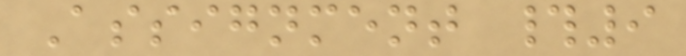Assignment #9
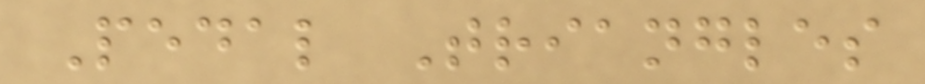Pedal Triangles
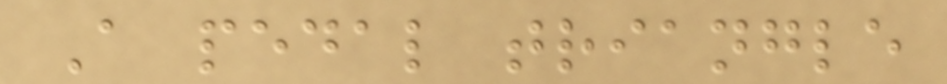A pedal triangle
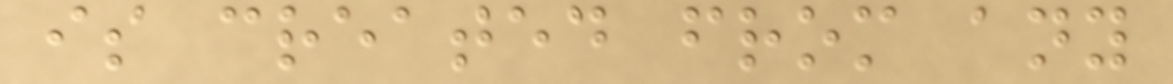is created from any
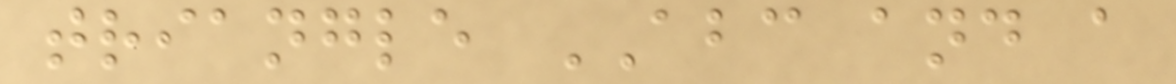triangle ABC and a
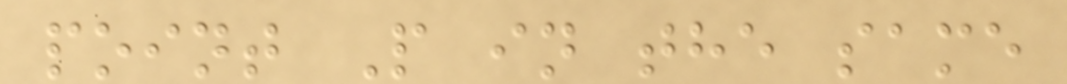point P in the same
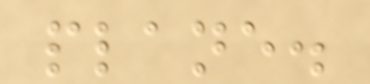plane.
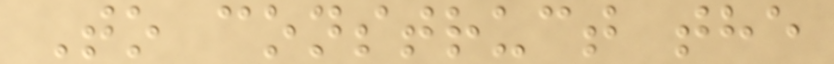To construct the
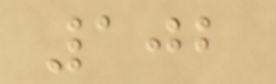102
